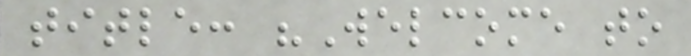title: "Welcome to
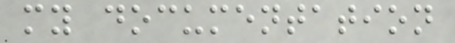my documentation
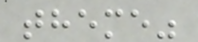theme"
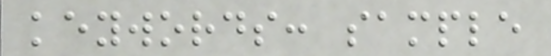keywords: sample
